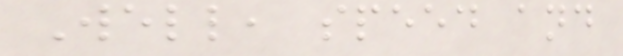Well, speed and
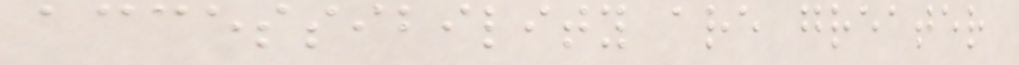accessibility are greater
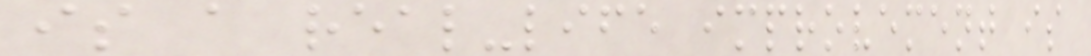is a real-life improvement is
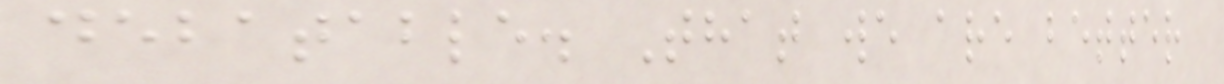debatable. That we are better
